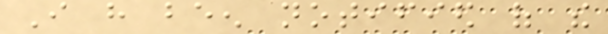I have been notified of the
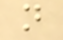not
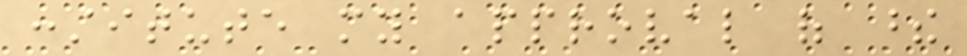constitute my approval of these
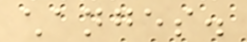changes.
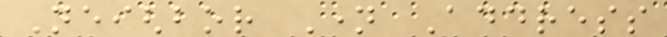Neighbor Name Address
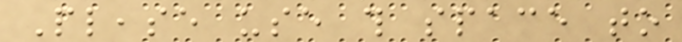Please use this space to
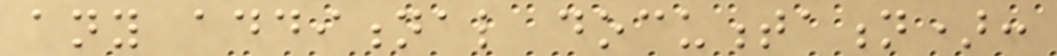any additional documentation):
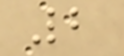2
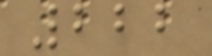222
